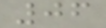06
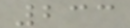233
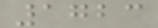1723
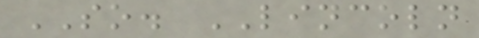SO. LINCOLN
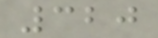320
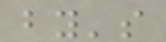by's
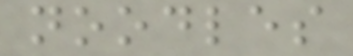noodles
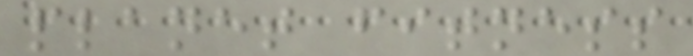planet fitness
